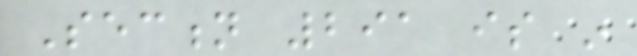Section 291 is in
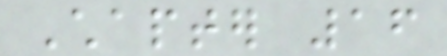Chapter 16
